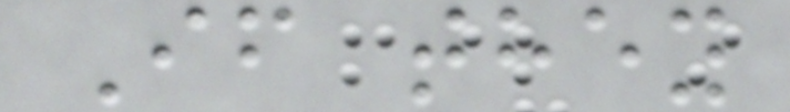If they
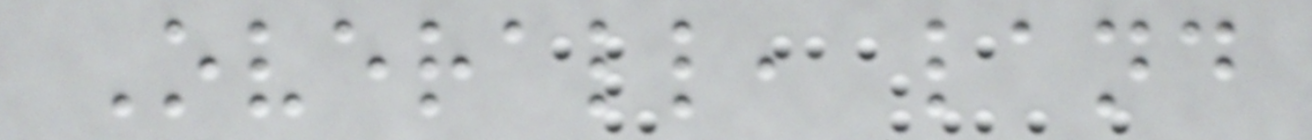Overall, land
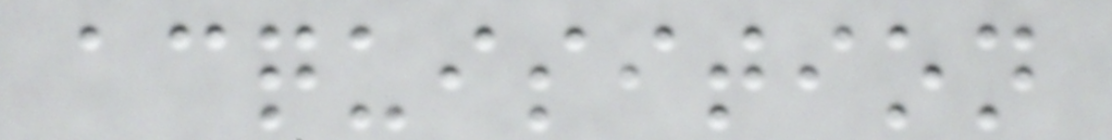acquisition
